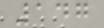147
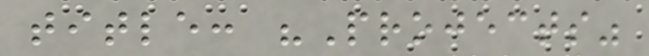title: "Projects"
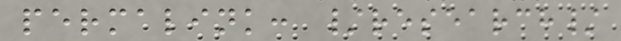permalink: /research/
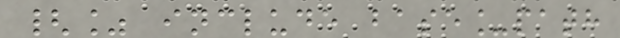{% include base_path
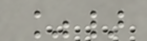%}
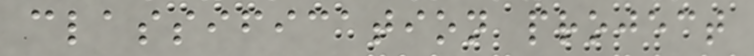classification project
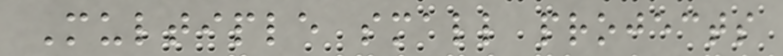Multiple small projects
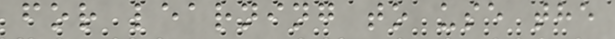for learning to use the
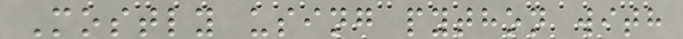Mostly using python with
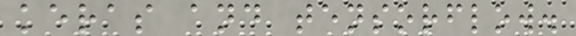keras and tensorflow.
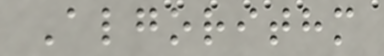Algorithm
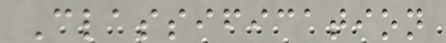Classification
